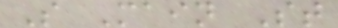S Main St
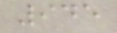945
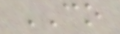CO
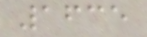1635
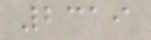2319
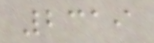2319
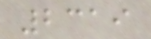2319
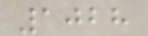1028
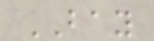BAY
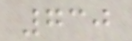730
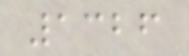1326
